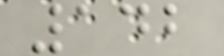142
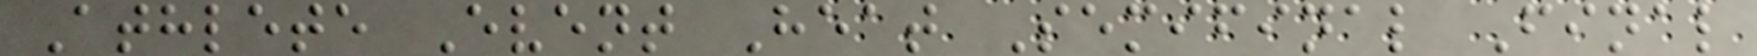Athlete Event Heat Semifinal Final
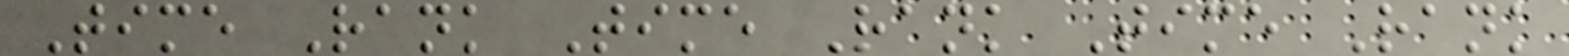Time Rank Time Rank Time Rank
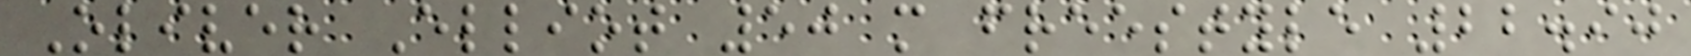Oliver Elliot 50 m freestyle 22.90
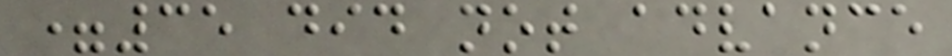=35 did not advance
